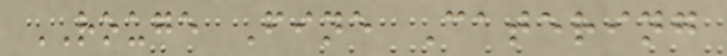ROUGE Fine Catering
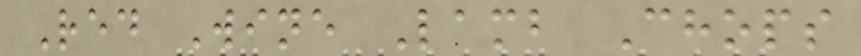Red Wine Lamb Chops
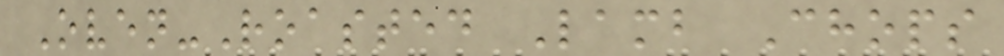Oven-Roasted Lamb Chops
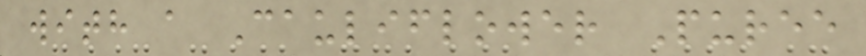with a Cauliflower Puree
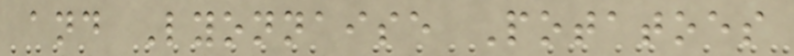and Lyonnaise Potatoes
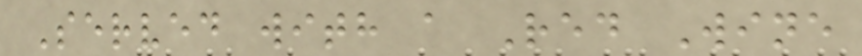Served with a Red Wine
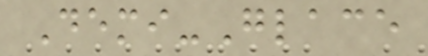Demi-Glace
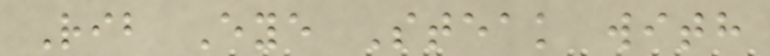Rib Eye Steak with
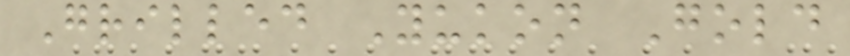Grilled Yukon Gold
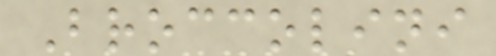Broccolini
